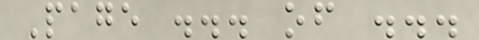Page ... of ...
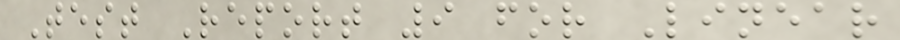Test Report 9 for Linear
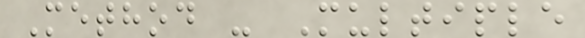Method - Multiple
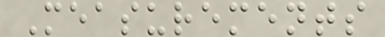Measurements
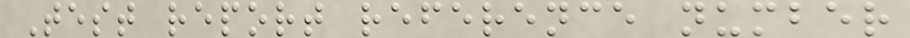Test report reference number
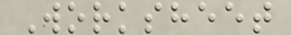Worksheet
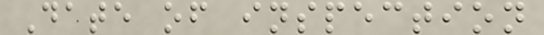Date of inspection
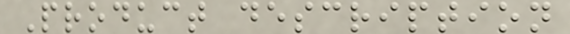Product description
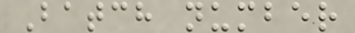Batch number
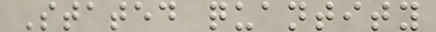Stated quantity
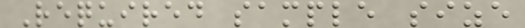Required sample size
